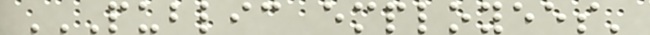PUBLIC EMPLOYEES'
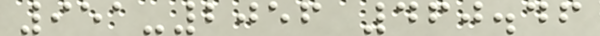951-2056 460.46
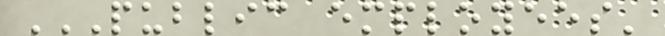PUBLIC EMPLOYEES'
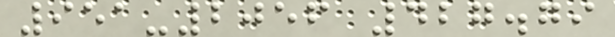951-2056 427.79
